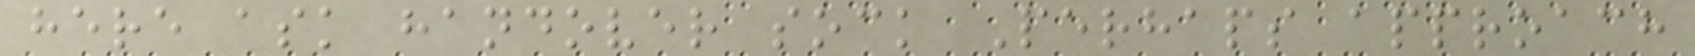here ask handover sock Perhaps approach
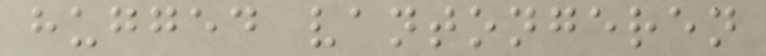hugged vantongeren
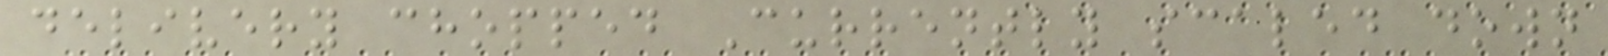delivery chopped Currently scaled down
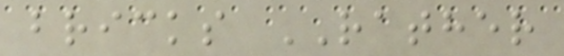bricks RATHER
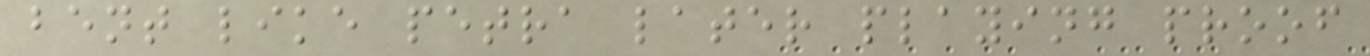bent like petra later playing proof
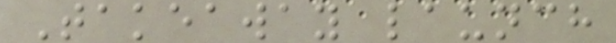Takeaway launch
